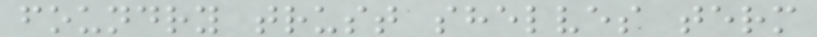foundry trust shelves term
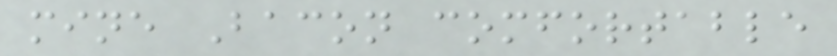mine Bacon comfortable
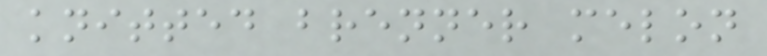knitted brenner melon
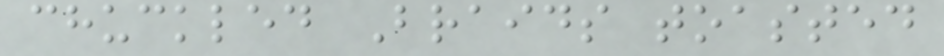chuckled Braids toasted
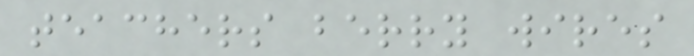teachers berry wires
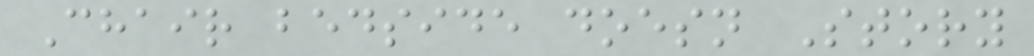Chair bedside doesn Story
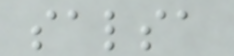salsa
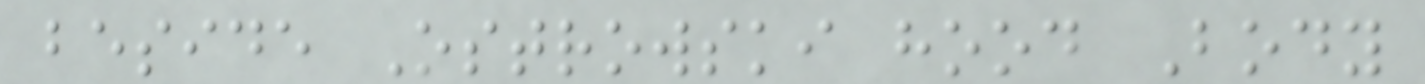beside Ostrowski hood Body
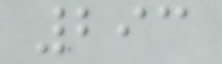293
